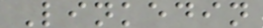Linkedin
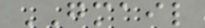GMAIL
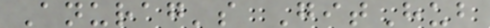Anurag's GitHub
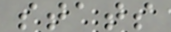stats
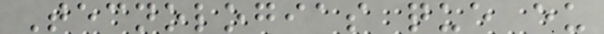Tecnologias que eu
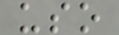uso
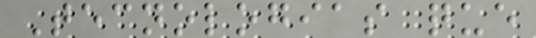Tecnologias que
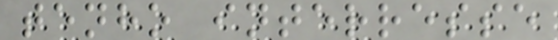tenho interresse
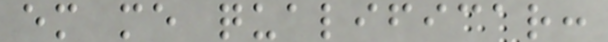em me qualificar:
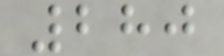280
